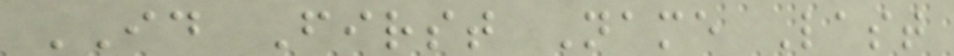ID First Name Last
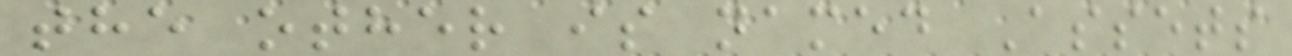the other is named Assets
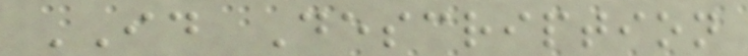ID Description
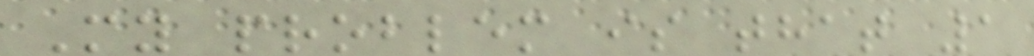My problem is that 1
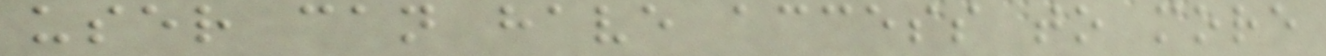user can have access to more
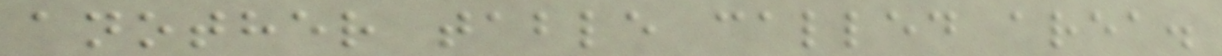another table called area.
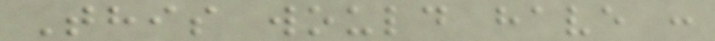This would have :
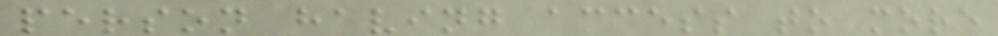person having access to more
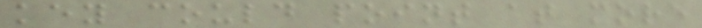key could point at more
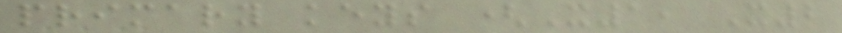primary keys (X1, X2
